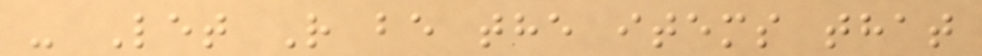- Let R be the items that
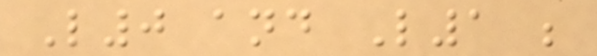L0 and L1 ;
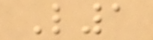L1
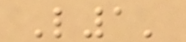L1'
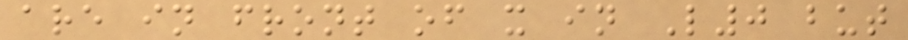are in front of x in L0 but
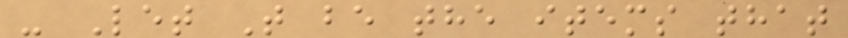- Let T be the items that
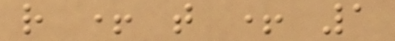r + t + 1
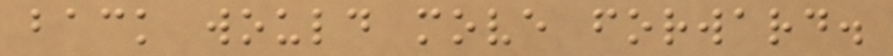back would move forward.
